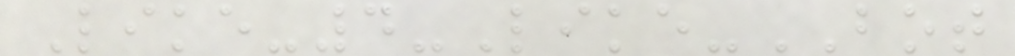Like-4-Like-BOT
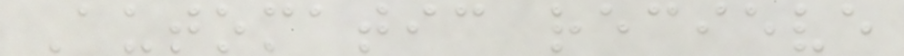Automatic recieve
